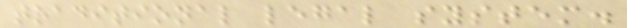traditional legal system.
